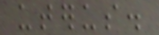uterus.
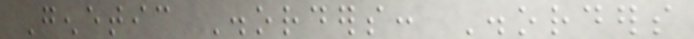Genetic Disorders: Disorders
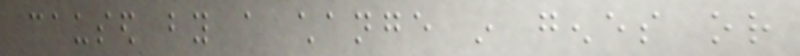caused by a change in genes or
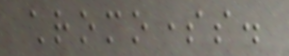chromosomes.
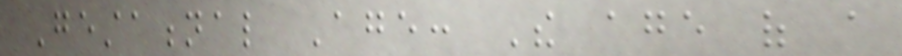Gestational Age: The age of a
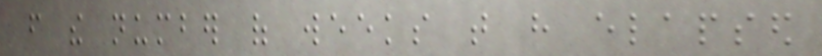from the number of weeks that have elapsed
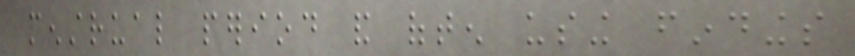menstrual period and often using findings
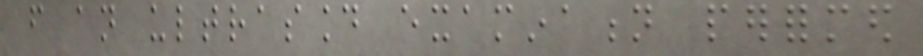from an ultrasound examination performed
